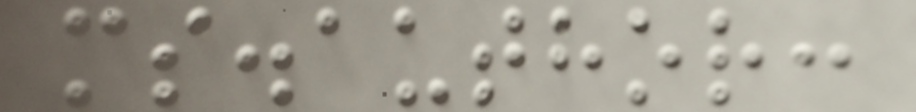ms.author:
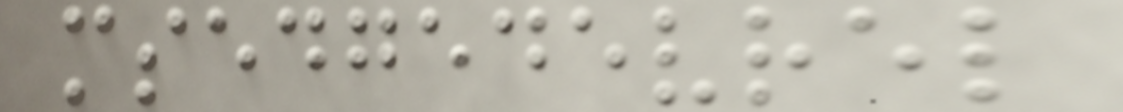msedgedevrel
